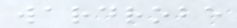wardrobe
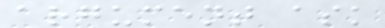argument ask
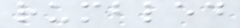rumbled
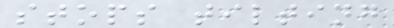stops tilting
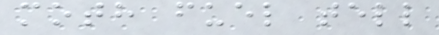moth fuel tell
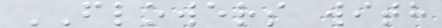FLOWERS with
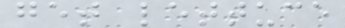get lettuce
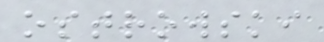ostrowski
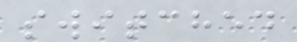switched
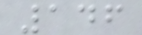146
